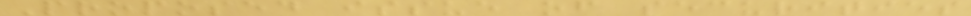Proposed issue of securities
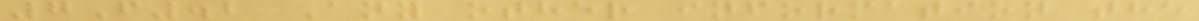7F.2 Any other information the
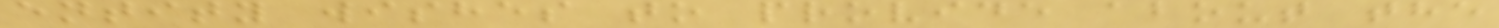entity wishes to provide about the
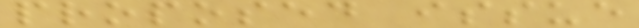proposed issue
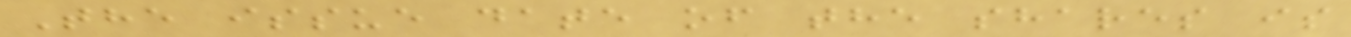The issue date of the shares is
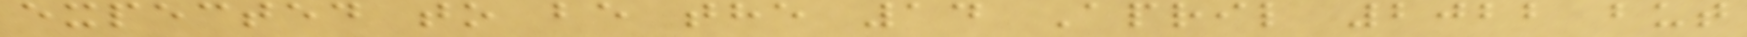expected to be the 14 April 2022 but
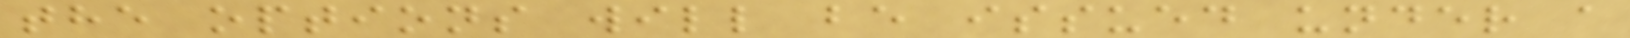the options will be issued under a
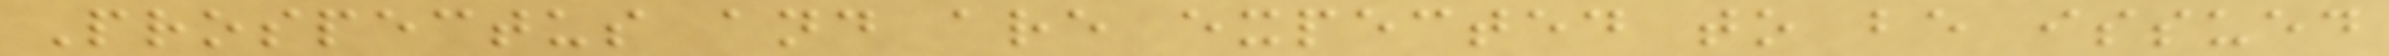Prospectus and are expected to be issued
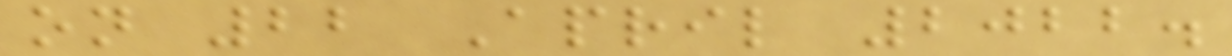on 22 April 2022.
